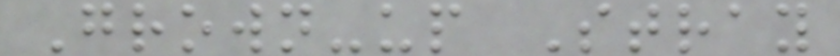Grown-up Stray
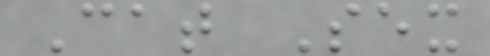Cat Sex
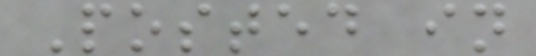Posted in
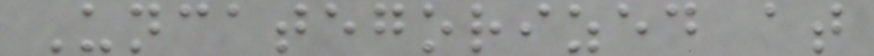Uncategorized at
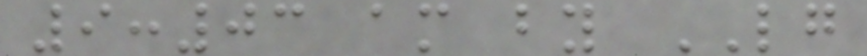9:03 am by LG
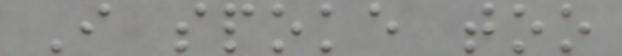I spoke too
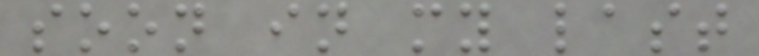soon in my last
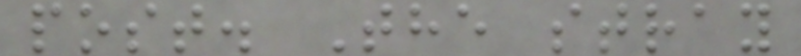post. The stray
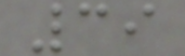39
